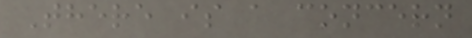There is a concern
